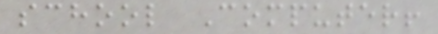school Computer!
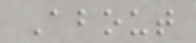About
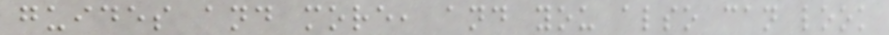guides and more, and you also can look
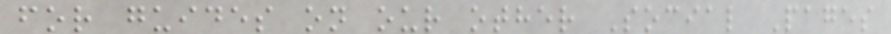for guides on our other Social Pages
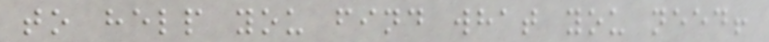to help you find what you need!
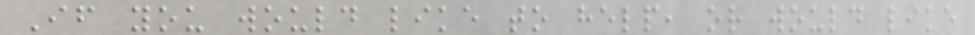If you would like to help, or would like
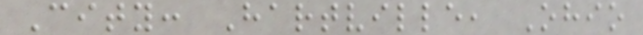City: Hartville, Ohio
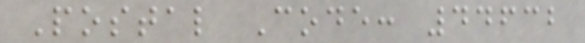Postal Code: 44632
